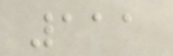111
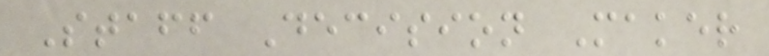Staff Decision Maker
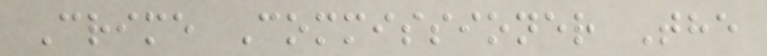Crime Commissioner The
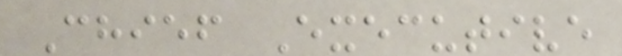Chief Executive
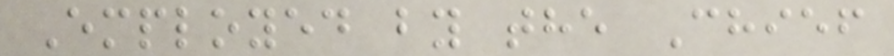Employed by the Chief
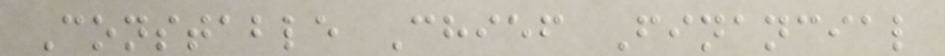Constable Chief Financial
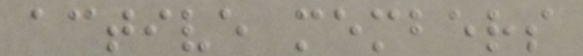active members
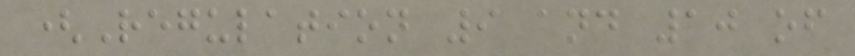(Regulation 9 and 10 of
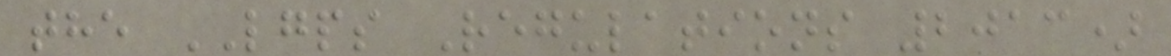the LGPS Regulations 2013)
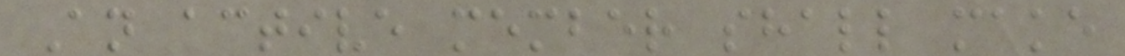An active member shall make
